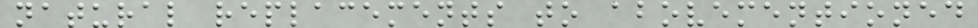natural replacements to abovementioned
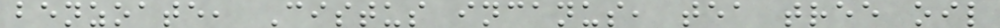benzoate, Cistus incanus, tea tree oil
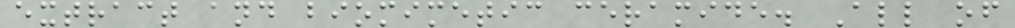extract and biomimetic ceramide. All of
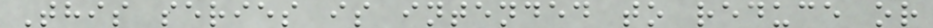This series is intended to reduce or
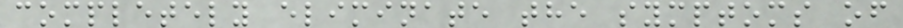completely eliminate the symptoms of
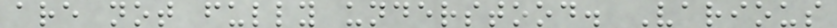are not fully understood. Various
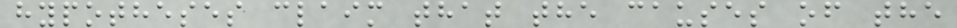hypotheses claim that the causes of the
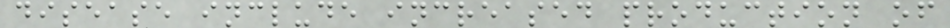disease include increased production of
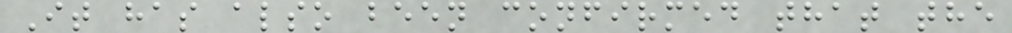It has also been confirmed that the
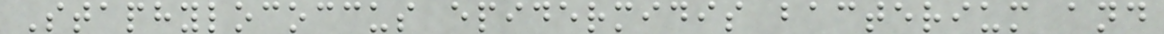Staphylococcus epidermidis bacterium and
